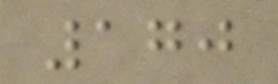170
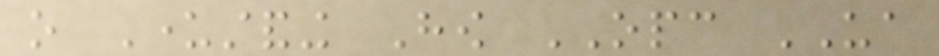o Understanding How OPC UA
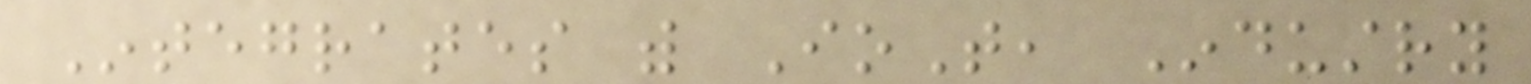Integrates with IoT, Industry
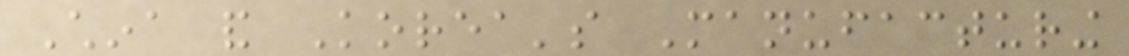China and Korea's Manufacturing
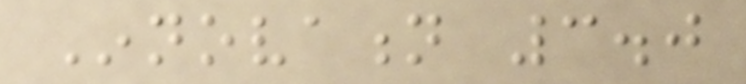Innovation 3.0
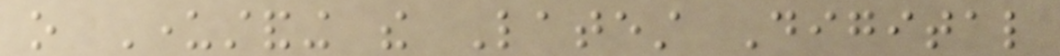o Understanding the Latest Digital
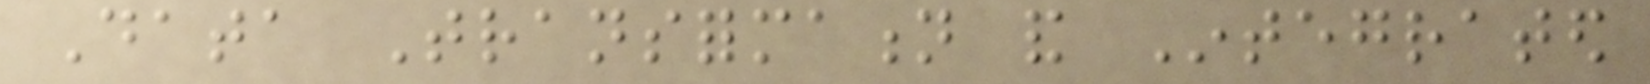Data Transformation and Integrated
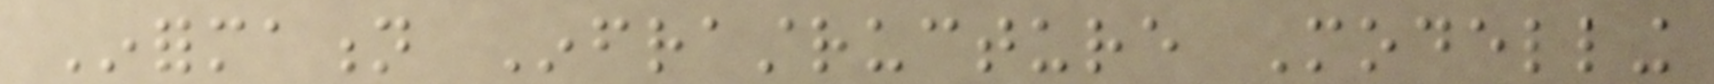Information Infrastructure Modelling
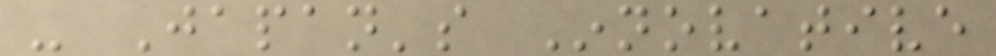- Japan's Innovative
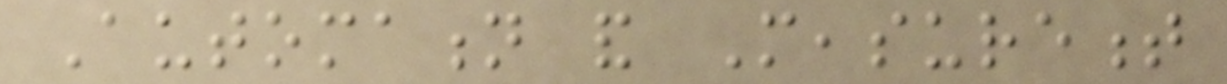Automation and Measurement
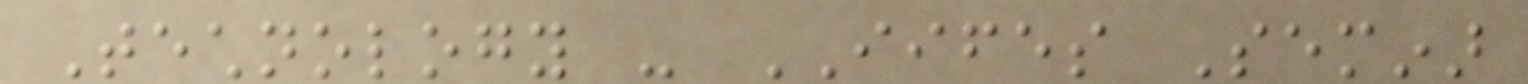Technology - IIFES Seminar
